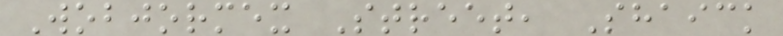Wobjormex Street, Shaick
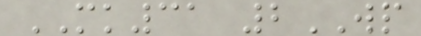MK31 2WP
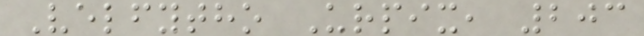Velfytho Urpix, 203
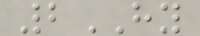2HY
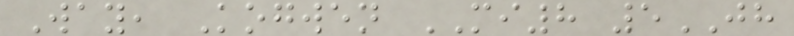Way, Kogwen MI8 5JH
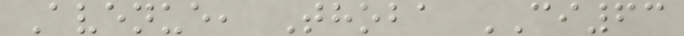Avenue, Thoba CI63
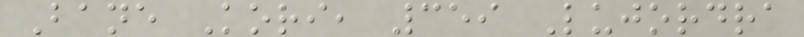Bane Kori, 359 Lujordra
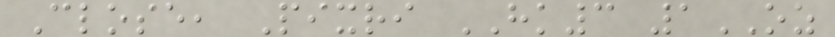Close, Pixri HK3 1OZ
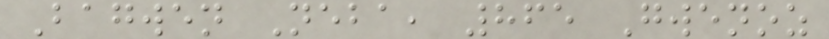Bagwen Neba, 865 Gwenoz
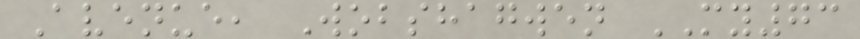Avenue, Wobshagwen MY73
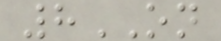8ON
